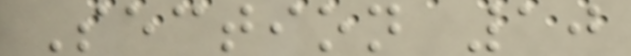Section 10
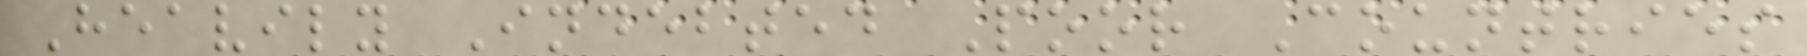Heavily Indebted Poor Countries
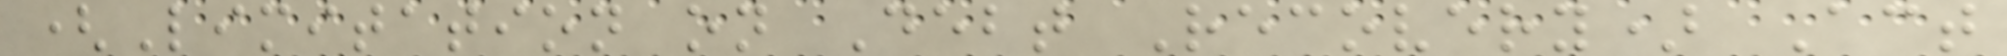(Limitation on Debt Recovery) Act
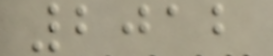2012
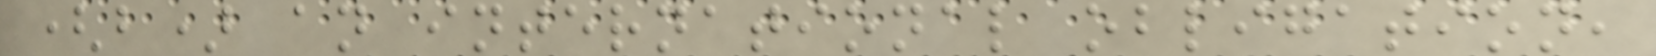(b) an international obligation,
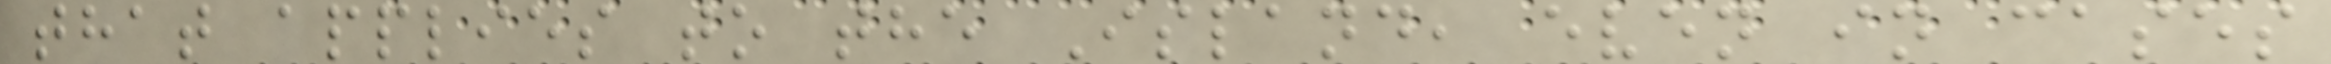that applies to the Island, even in cases
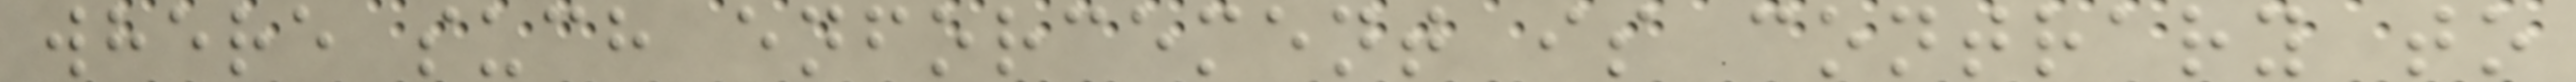where such enforcement is contrary to
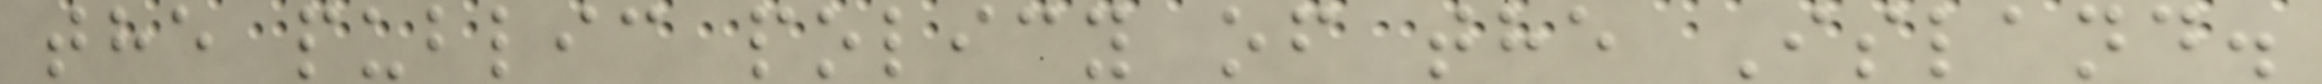the public policy of the Island.
